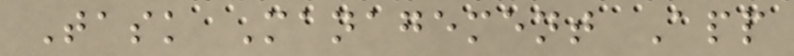Task Management App
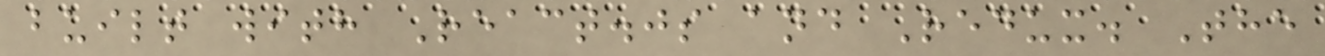built with React.js and Redux. The
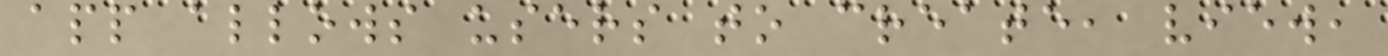app allows users to create, view,
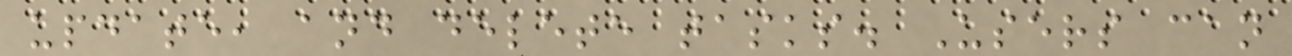update, and delete tasks. Users can
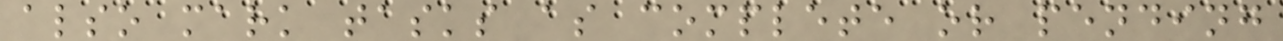also mark tasks as complete or pending
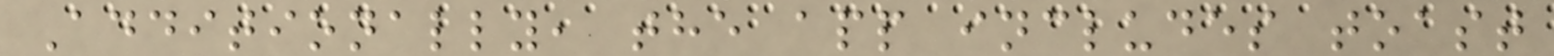Additionally, the app includes toast
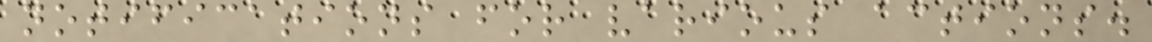notifications for various actions.
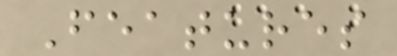Features
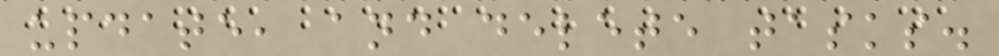update, and delete tasks.
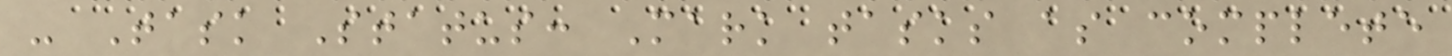- Task Status: Mark tasks as complete
